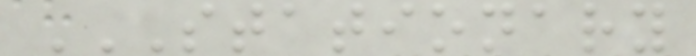STATIONARY
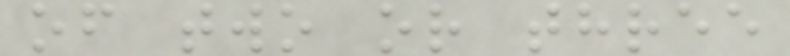of two or three
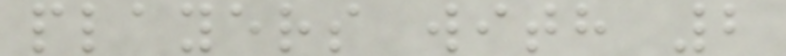players with 2
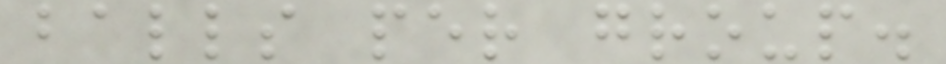balls per group.
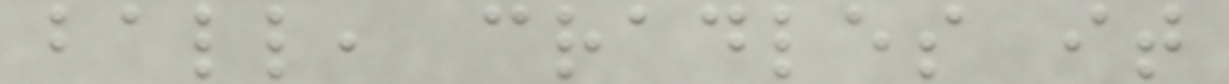ball, cradles it
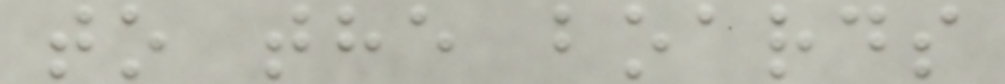to the boards
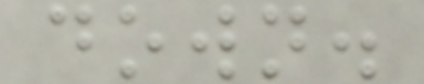down.
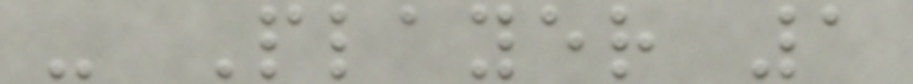- Player 1
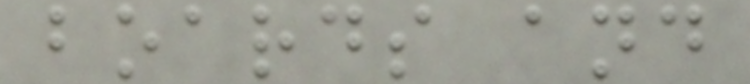boards and
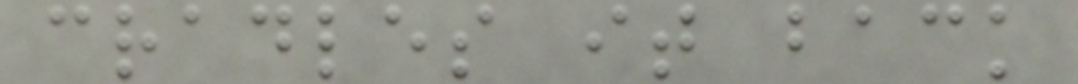cradles it back
